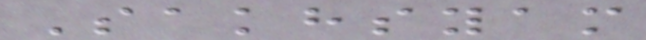Sakhsyam
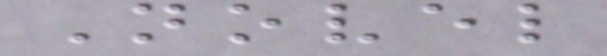Novel
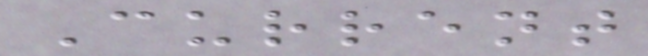Current
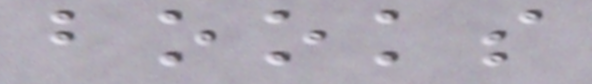books
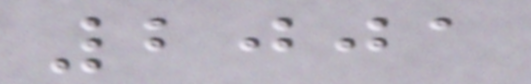2001
